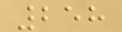258
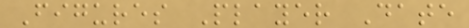Figures Player Date
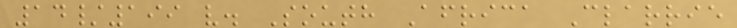14/199 v. South Africa Clarrie
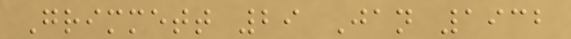Grimmett 29 Jan 1932
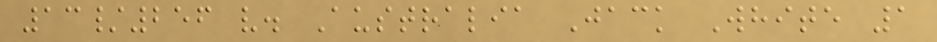13/256 v. Australia Jack White 1
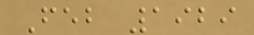Feb 1929
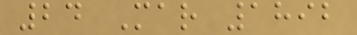24 Mar 1892
